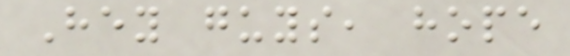Hey guys, hope
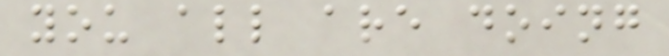you all are doing
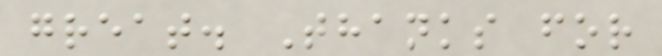great. Thanks for
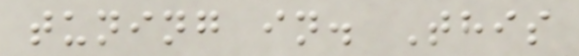tuning in. This
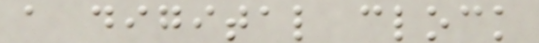a digital clock
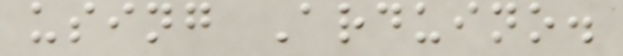using Arduino.
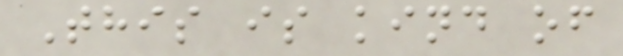This is kind of
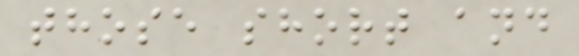those short and
